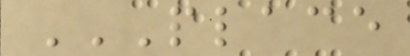PLACE
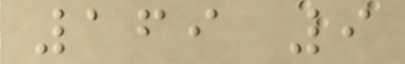169 9
